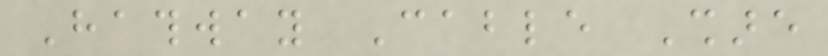Hathway Cable Share
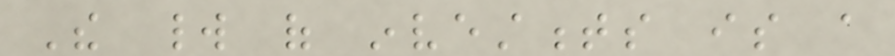The world of investments is a
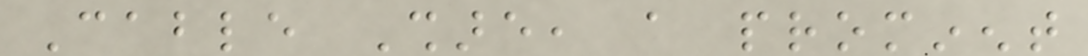Cable Share, a prominent
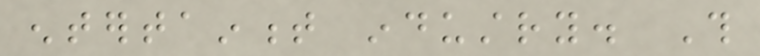entertainment industry. This
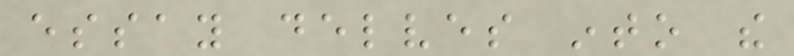essay delves into the
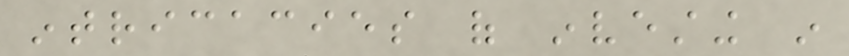intricacies of investing in
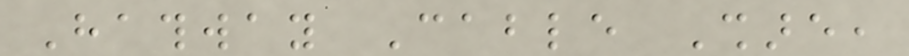Hathway Cable Share,
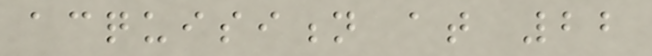acquisition at 22
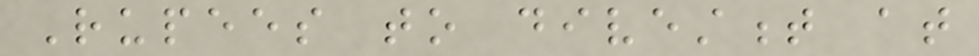Rupees to divestment at
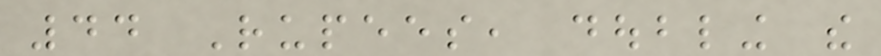44 Rupees, doubling the
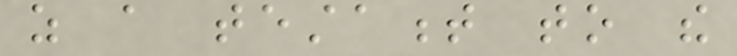as a testament to the
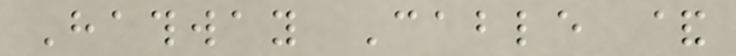Hathway Cable &
